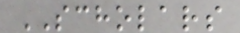SCHOLARS
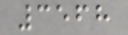3568
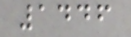1446
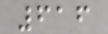616
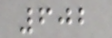602
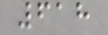618
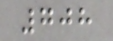708
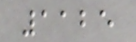1125
